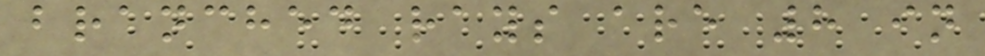branched rays are 8 in
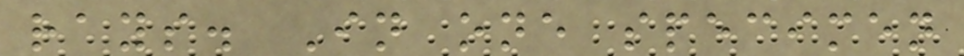rays. In one specimen
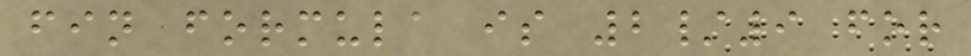fin formula is 2/9 for
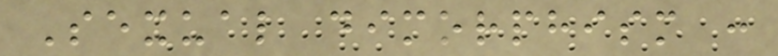Sexual dimorphism :
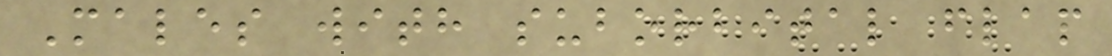Males with suborbital flap
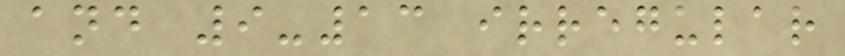and 9-13 irregular
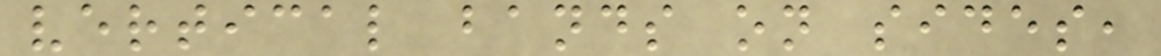vertical bands on sides,
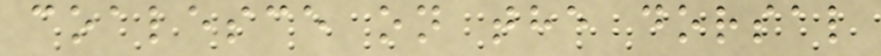coalesce on the dorsal
